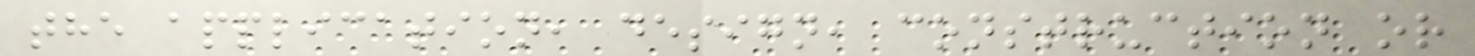the application, design, construction or
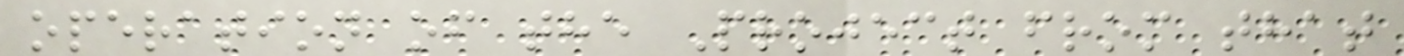operation of the Project from that
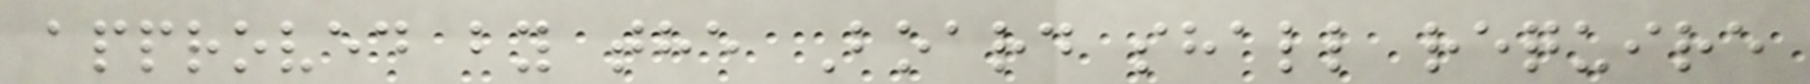approved by the Board shall require
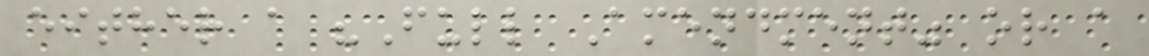either a "Full Amendment" or a
